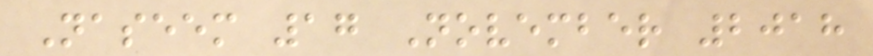Naseem 17 November 2018
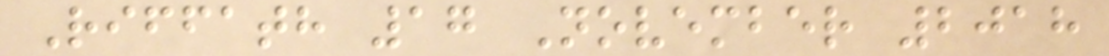Riffath 17 November 2018
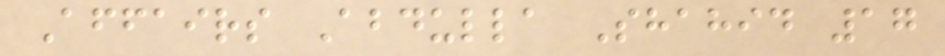Affairs Abdulla Shahid 17
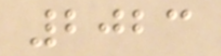2023
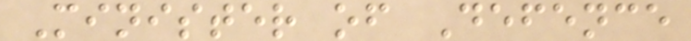Minister of Defence
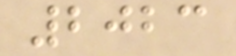2023
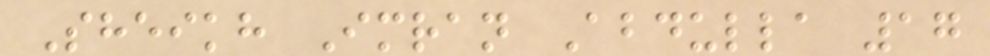Sheikh Imran Abdulla 17
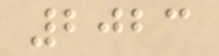2023
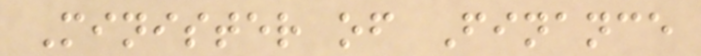Minister of Finance
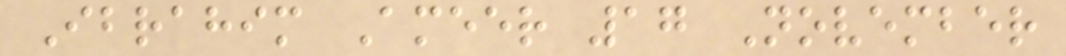Ibrahim Ameer 17 November
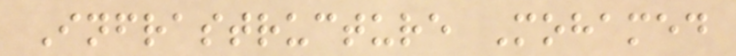Infrastructure Mohamed
